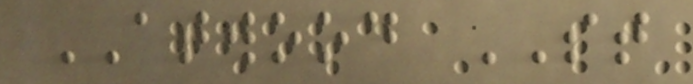ATWOOD ST
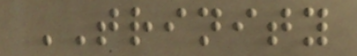TRINITY
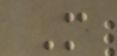M
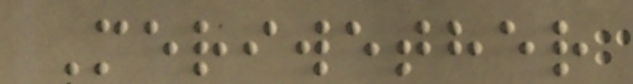Meriwether
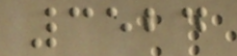3524
